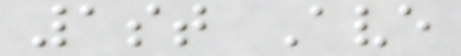1st Ave
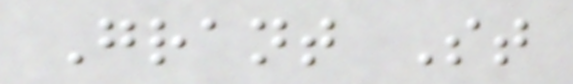Grant St
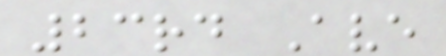23rd Ave
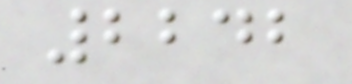2242
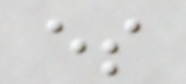es
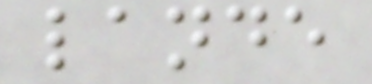lande
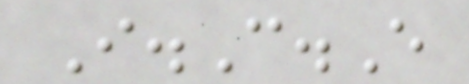I.C.E
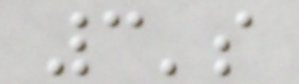3's
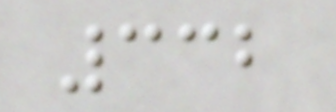332
